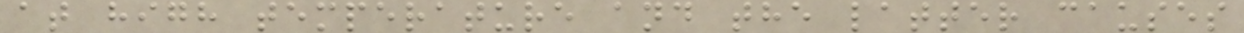at high temperature and the latter causes
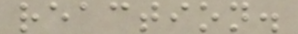reaction.
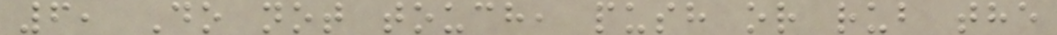6, Do not touch, push or rub the
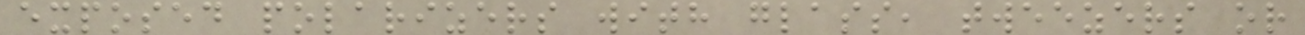exposed polarizers with glass, tweezers or
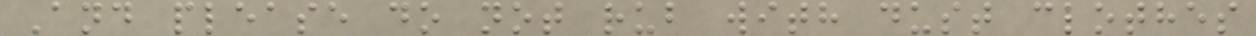And please do not rub with dust clothes
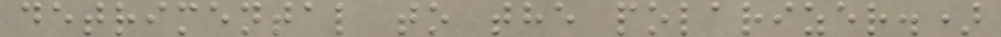detrimental to the polarizer.)
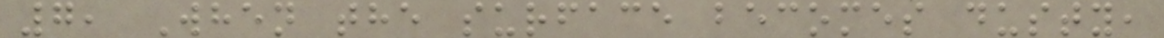7, When the surface becomes dusty,
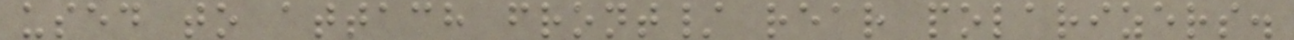used to attach front/ rear polarizers.
